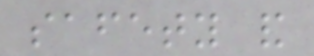safety and
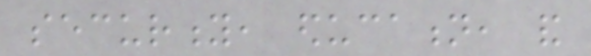security, education, and
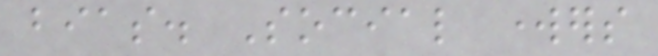bias. Social workers
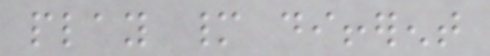play many different
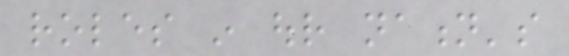roles in our nation's
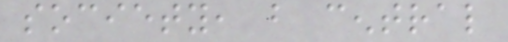society, but central
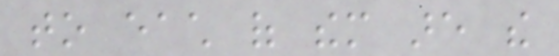to each of them are the
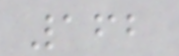162
